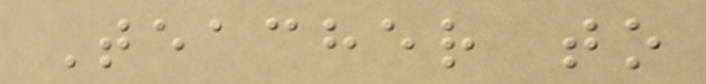Teacher to
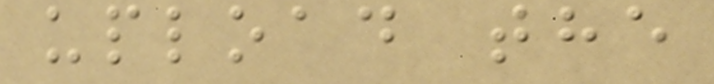upload the
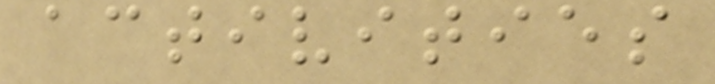activities
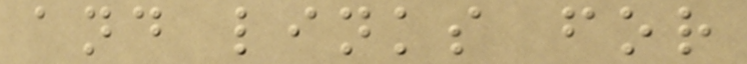and links for
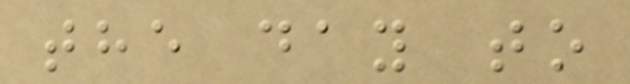the day to
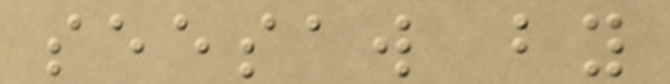seesaw by
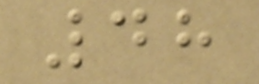48
